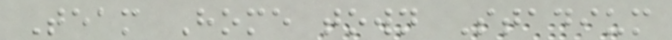Team Home town Stadium
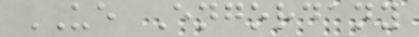UE Engordany
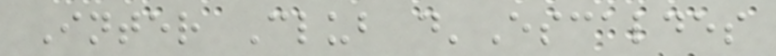Inter Club d'Escaldes
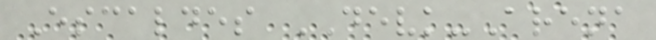Escaldes DEVK-Arena
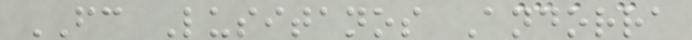FC Lusitanos Andorra
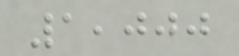1,000
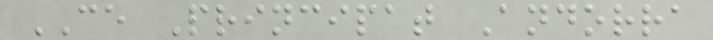CE Principat Andorra
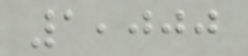1,000
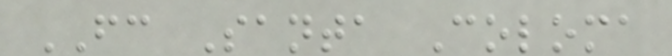FC Santa Coloma
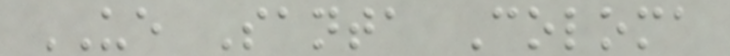UE Santa Coloma
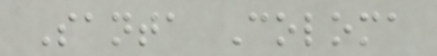Santa Coloma
